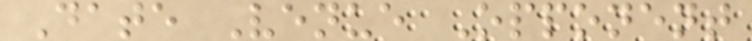Date Venue Opponent
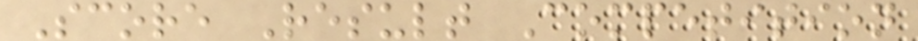Score Result Competition
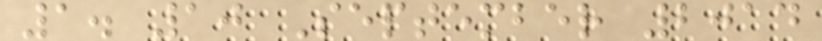1. 10 September 2014
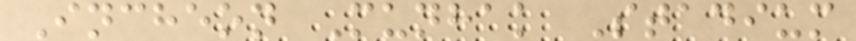Incheon Munhak Stadium
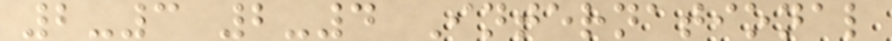2-3 2-4 International
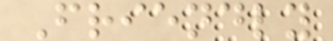Friendly
